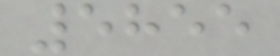5855
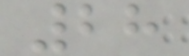28
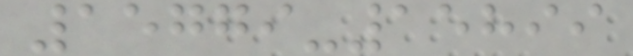15779-15899
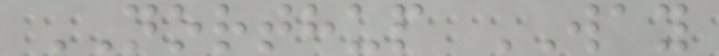NORTHUP WAY
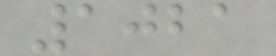1021
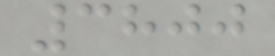3800
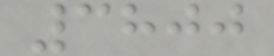3800
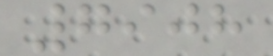7908
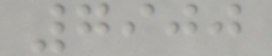7900
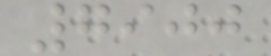7900
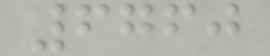6760
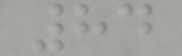84
